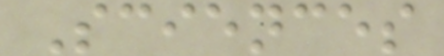Sciences
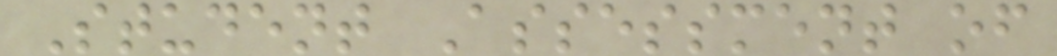Student Assessment of
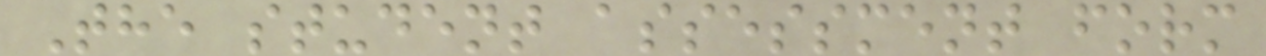The student assessment form
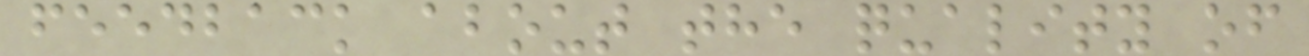feedback about the quality of
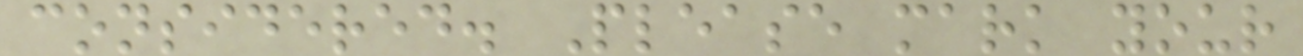considered. Please mark your
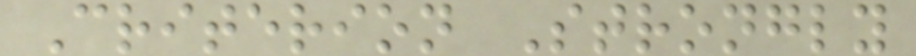Criterion Strongly
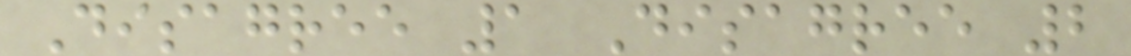Disagree 1 Disagree 2
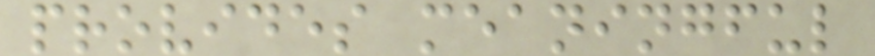provides meaningful
